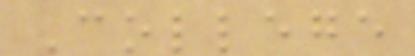College
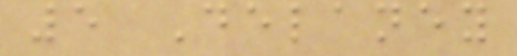5 Delaney
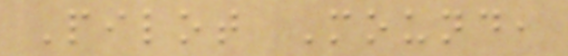Pilot Mound,
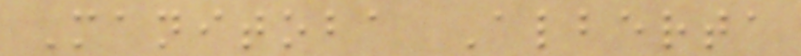Manitoba Alberta
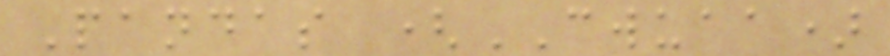Pandas (CWUAA)
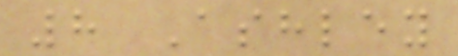8 Ashley
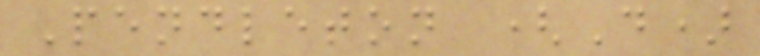Pendleton (D)
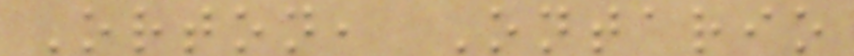Orton, Ontario
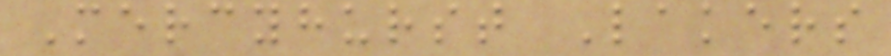Mercyhurst Lakers
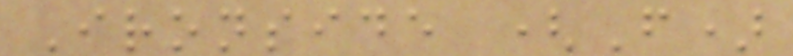Ironside (F)
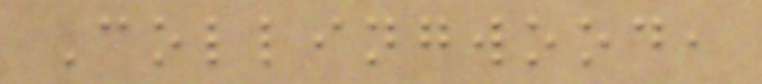Collingwood,
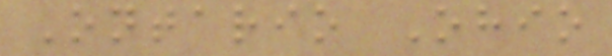Ontario Ohio
